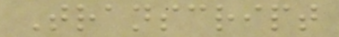Transcript
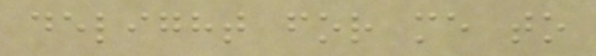delight for me to
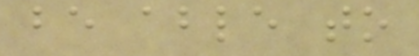be able to
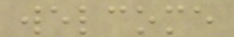welcome
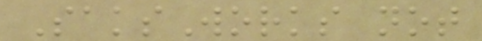SaksWorks not
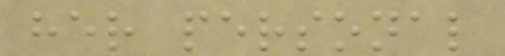her personal
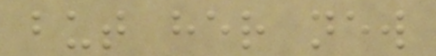but her new
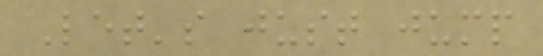Let's just jump
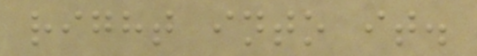right into it.
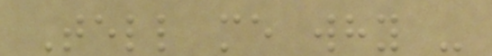Tell me why -
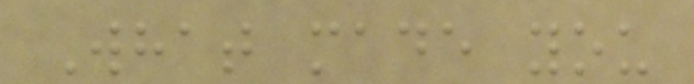What made you
